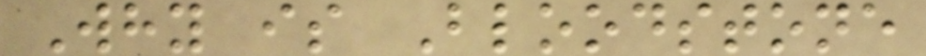Why is Bloodstone
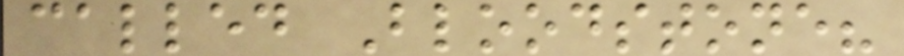called Bloodstone?
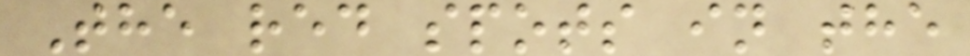The red spots in the
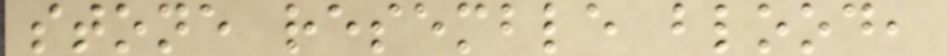stone resemble blood,
